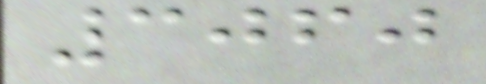3060
